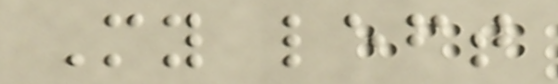My left
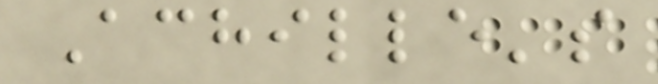Achille's
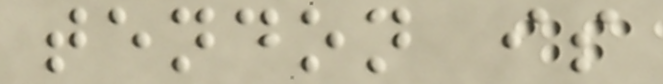tendon is
